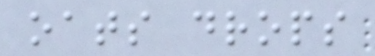oats drops
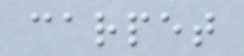carpet
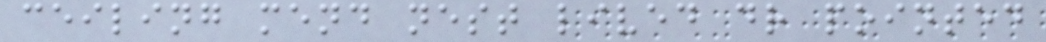ceiling mend nest lived dr pointed
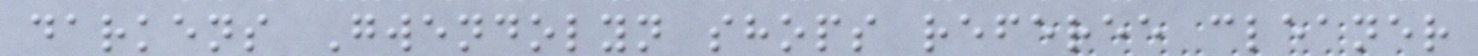darkens Gwendolyn shops referee cleaner
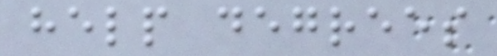help degrees
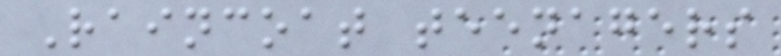Raincoat teenagers
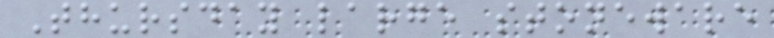Thursday large stoneware
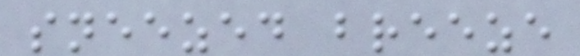sneezed breeze
